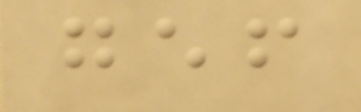gef
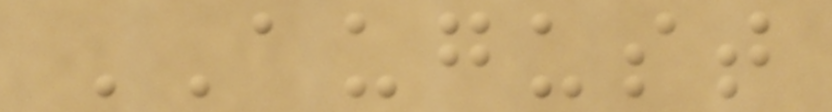AUGUST
